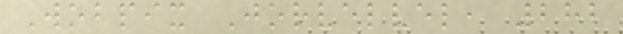Wobpix Jorvelvel, 282
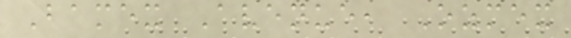Bamex Avenue, Ozmex
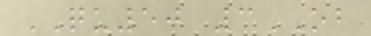QU50 3OB
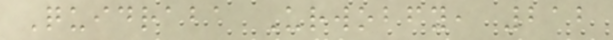Quidraba Urwobfy, 212
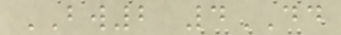BW2 4DD
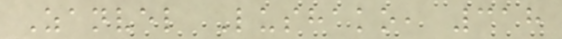Zanvel Lushako, 318
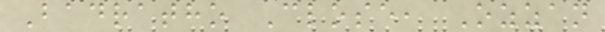Badratho Close, Ozzan
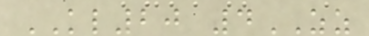KL20 4ZZ
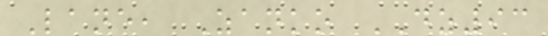Lane, Zanko DZ93
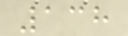138
